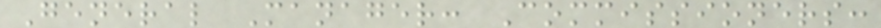General Manager: Commissioners:
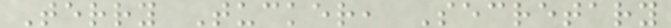Terry Tucker, Secretary
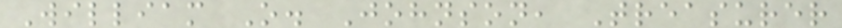William O. Johnson, Treasurer
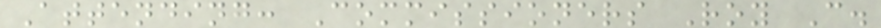Attending: Commissioners Roy C.
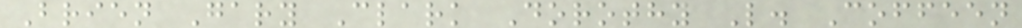Brien Gary Clark Dorothy L. Coffeen
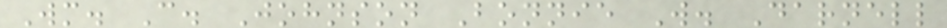Wm. C. Johnson Bonnie W. Darnell
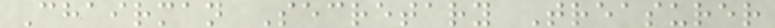Chairman Secretary Treasurer
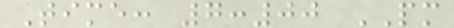Time: 7:00 PM
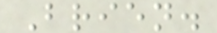Brien.
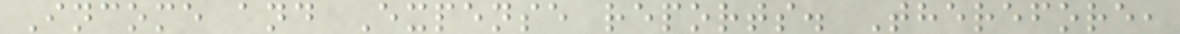Income and Expense reports. Therefore,
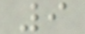9
